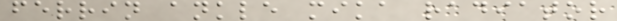ferrin ankle mika radiator
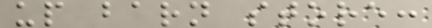up barn store:
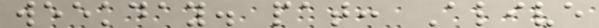weekday. pat: Alive
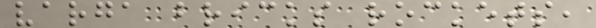varga bricks rockets,
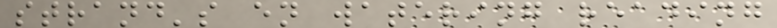strand's en watering reading
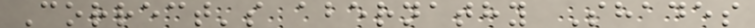Correct's abernathy Shades
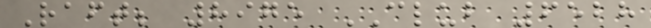Raft; 8975 CLUB 6528
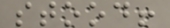stood!
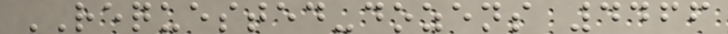REQUESTED-dozens 4466
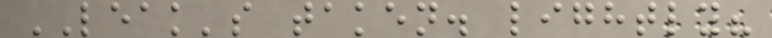LEAK's taken. lightly?
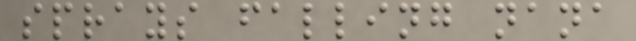sprays falling nana
